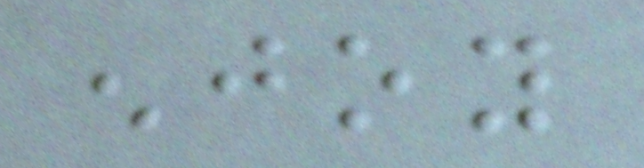enjoy
